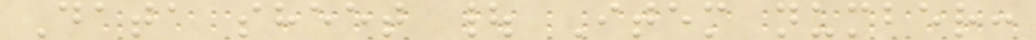Data sheet | Item number:
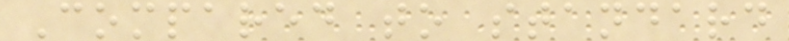Compared to standard
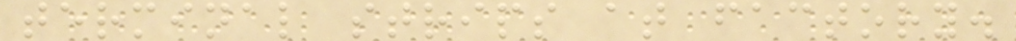terminal strips at factory.
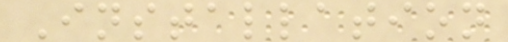Installation
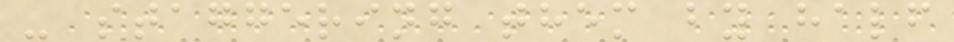- staggering them by half
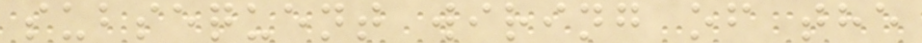subsequent wiring of the
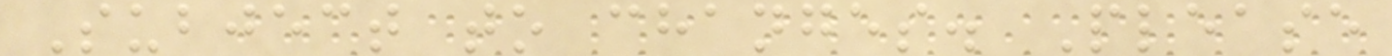Subject to changes. Please
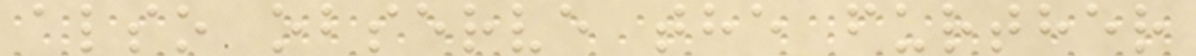also observe the further
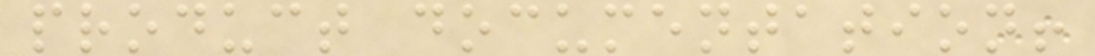product documentation!
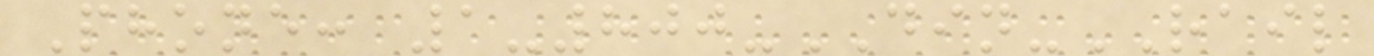Phone: 1-800-DIN-RAIL
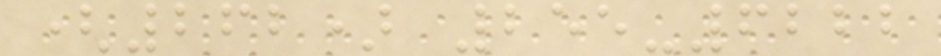(262) 255-6222
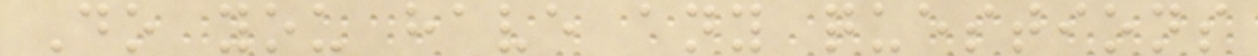Do you have any questions
